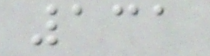131
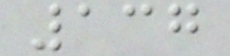137
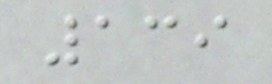139
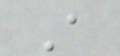A
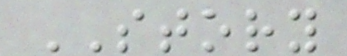STORY
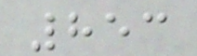853
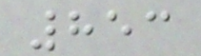853
